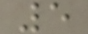5
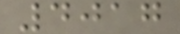4017
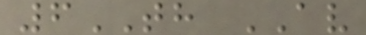6TH AV
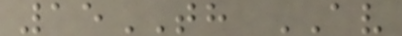15TH AV
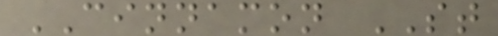CINNAMON ST
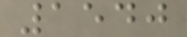1540
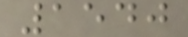1540
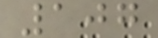107
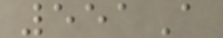551A
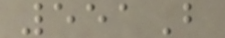551B
